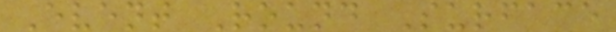Event Round Surface
